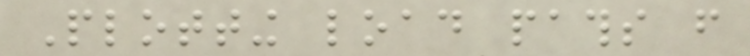Plotting load paths from
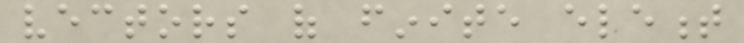vectors of finite element
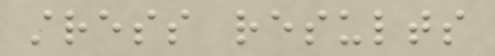stress results
